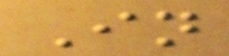In
